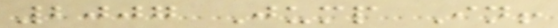2007 Jump In!
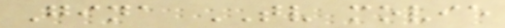Gina TV movie
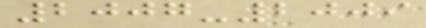2007-2009
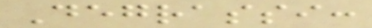Degrassi:
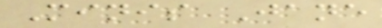Minis Jane
